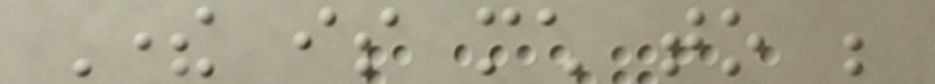There is much to be
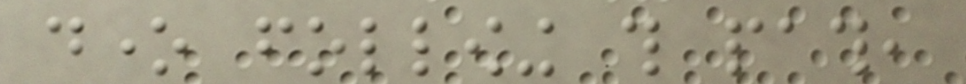done following this path,
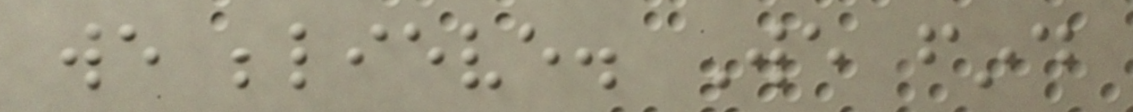we believe. We find
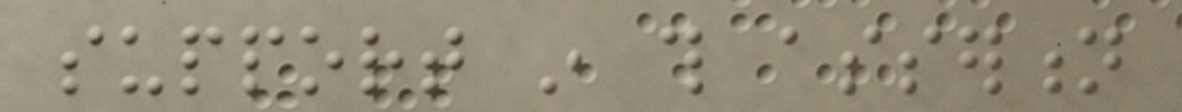support in this assertion
